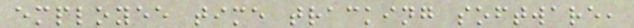employee time tracking software,
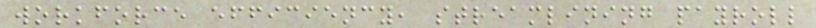workforce efficiency, streamlining payroll
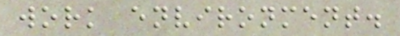work environment.
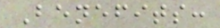Benefits:
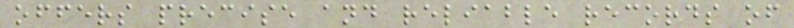offers precise and reliable records of
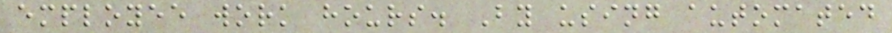employee work hours. By using automated
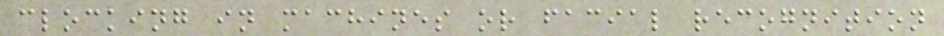clocking in machines or facial recognition
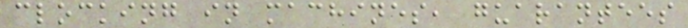clocking in machines, guarantees
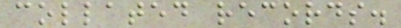collated records.
